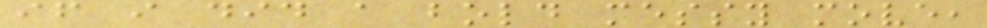if i did a bold messy move,
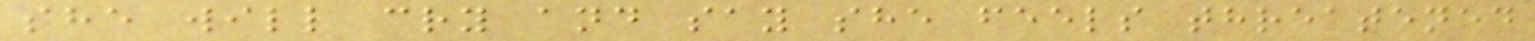she will cry and say she feels threatened
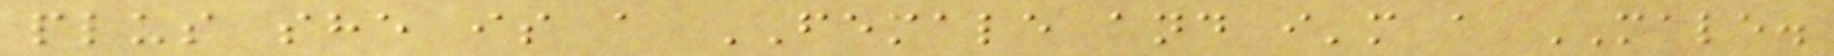plus she is a FEMALE and i'm a MALE.
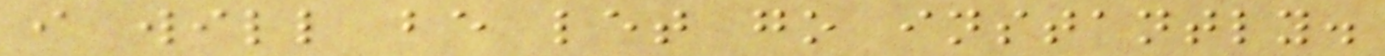i will be let go instantly.
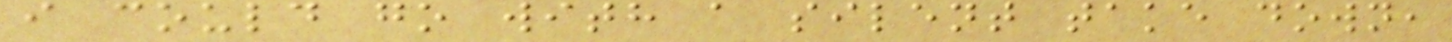i could go with a silent take down,
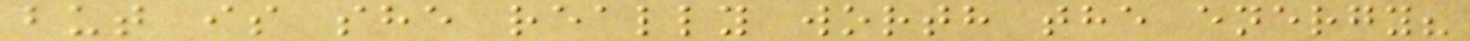but is she really worth the energy?
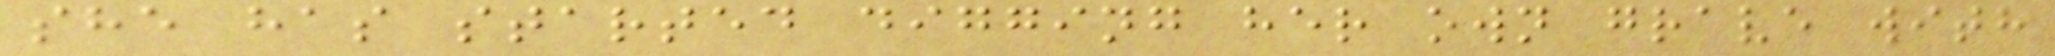she has started digging her own grave with
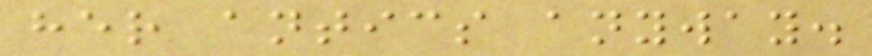her antics anyway.
